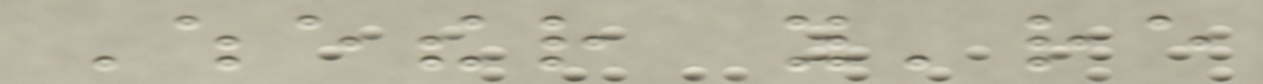Whether you're
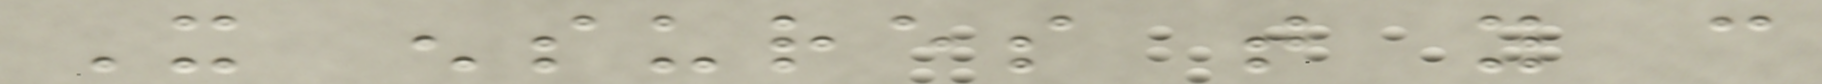It ensures that you can
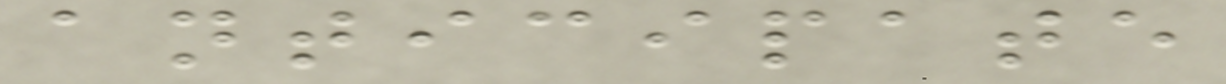anticipate
